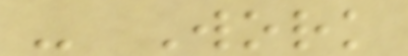- Work
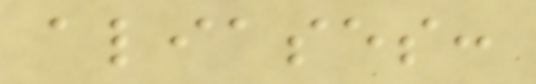aliases:
